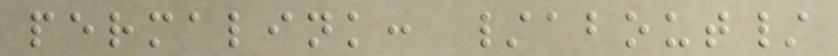permalink: /about/
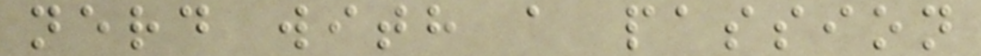nerd with a passion
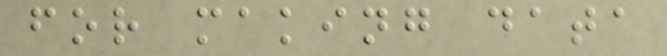for making data
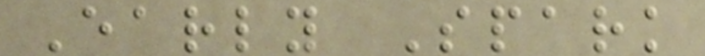Early Spark
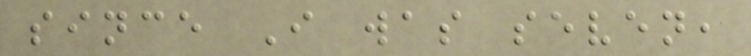since I was seven,
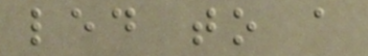led to a
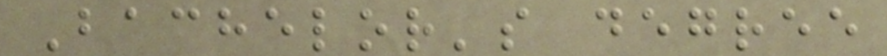Bachelor's degree
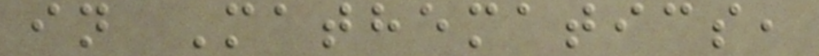in Mathematics,
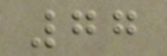77
